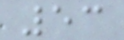53
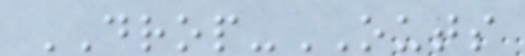DROP-OUTS
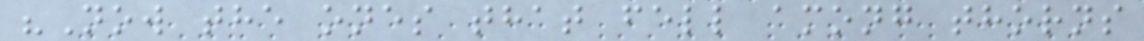"Now the ones that fell among thorns
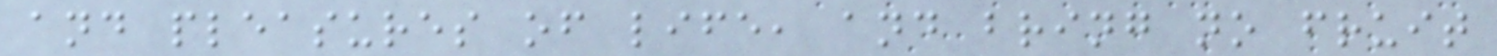and pleasures of life, and bring no fruit
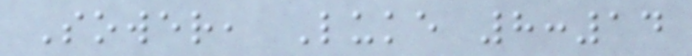Sower, Luke 8:14
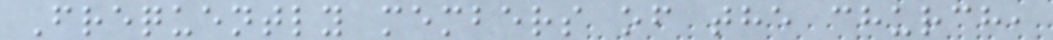Frequently members of the church,
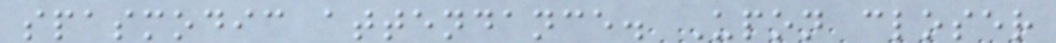spasmodic attendance. Upon closer
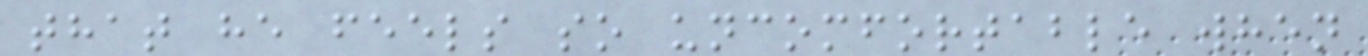that he feels so uncomfortable when
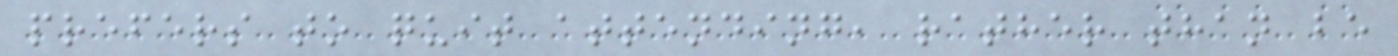prefers to quit attending, rather than be
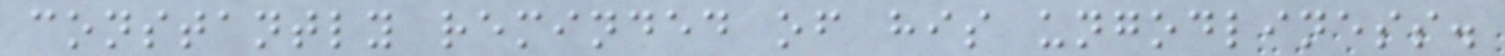constantly reminded of his ungodliness.
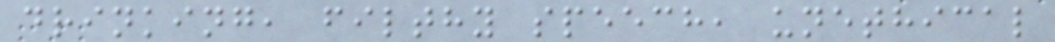drinking, filthy speech, unethical
